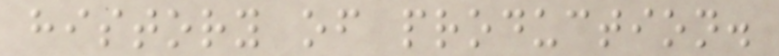history of production.
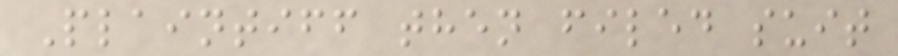Plaintiff then filed suit
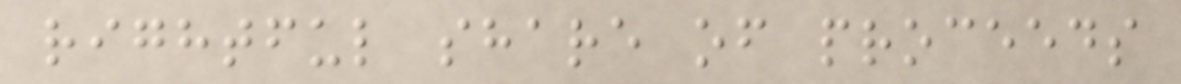rightful share of proceeds
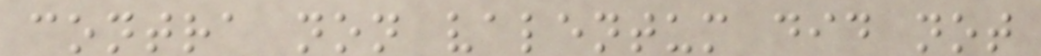contra non valentum did not
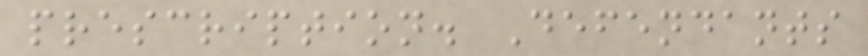prescription. Defendants
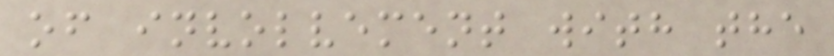of involvement with the
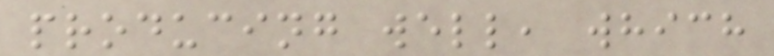producing well, which
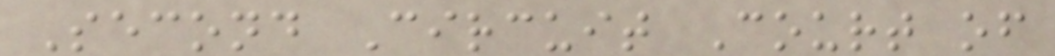Second Circuit Court of
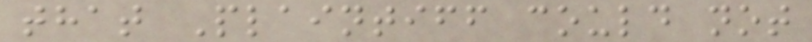that Plaintiff could not
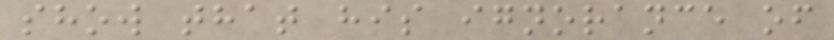show that his ignorance of
